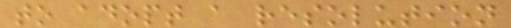to adopt a resolution
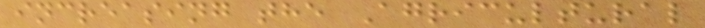increasing the Agricultural
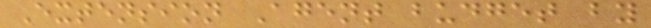Extension Agent budget by
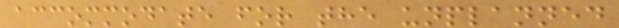accommodate for the unplanned
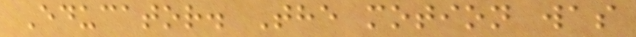Educator. The motion was
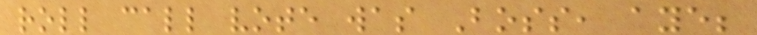roll call vote was Boss, aye;
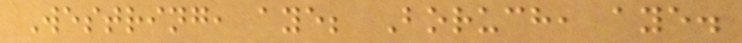Westring, aye; Boruch, aye.
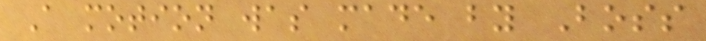A motion was made by Boss
